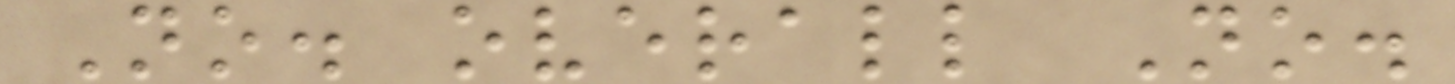No. overall No.
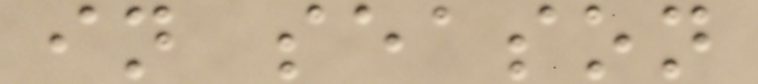in season
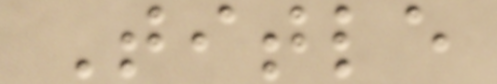Title
